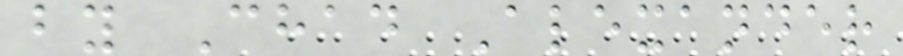by Chad Alexander
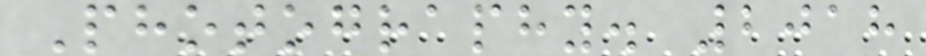Photography. 2018
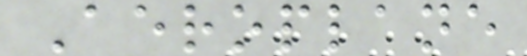Aeroplane
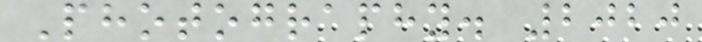Photography. 2020
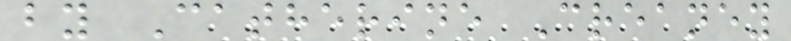by Catherine Creaney
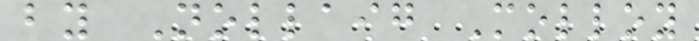by Nollaig Molloy
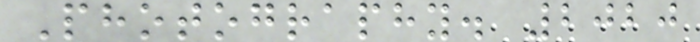Photography. 2020
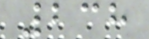238
